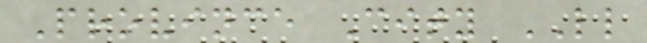Province City LL
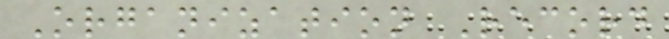Organization Record
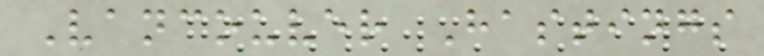Vancouver Hastings
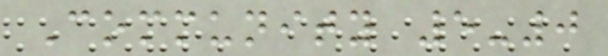Community 5-0
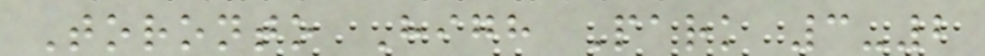Toronto High Park 3-2
